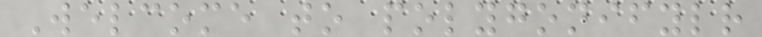Welcome to polygonifylr
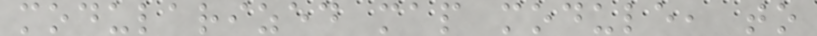modularized map module, to
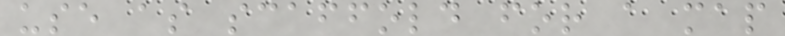use as scaffold for a map
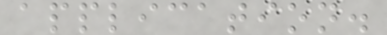application.
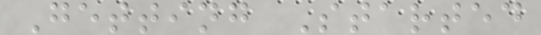Getting Started
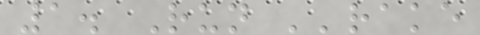1. Run ''rake
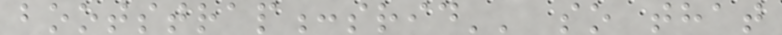bootstrap:srid'' so that
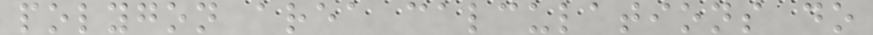polygon area calculations do
